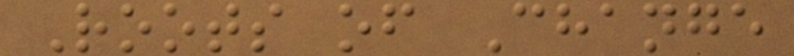Roots of Change
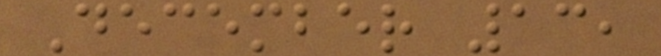December 13,
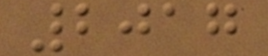2017
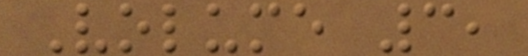Volume 3,
